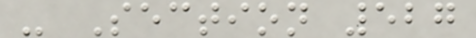- Section 527
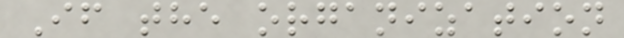If the organization
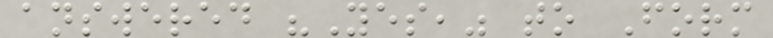answered "Yes," to Form
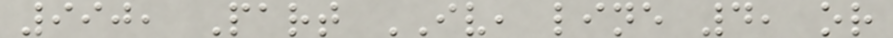990, Part IV, line 4, or
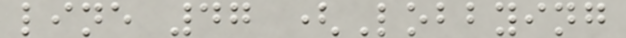line 47 (Lobbying
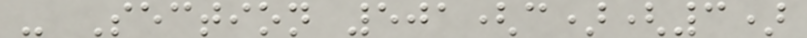- Section 501(c)(3)
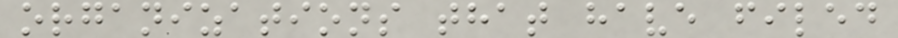organizations that have filed
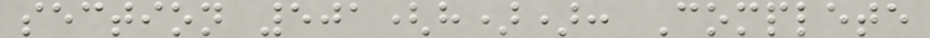section 501(h)): Complete
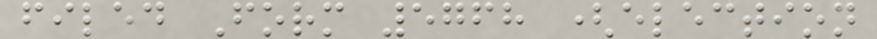filed Form 5768 (election
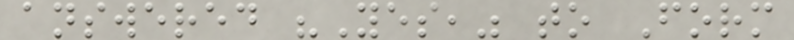answered "Yes," to Form
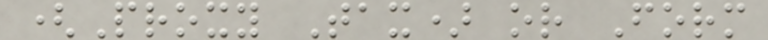(Proxy Tax) or Form
